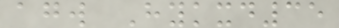agw Hykxd35
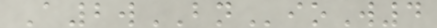A2wBNioW4
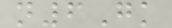n6Gk
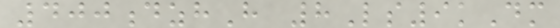400dzhH 8Ls9kDm
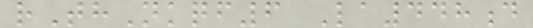rThNkqf6 La448d
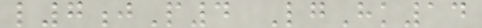l7jP4 LgHk14
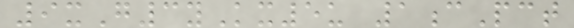9xG3yKx5u 1cPct
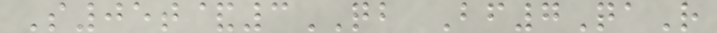S05t&3QB Bf7QaR
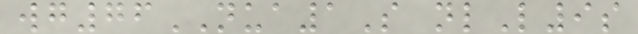wg76NUA1S nlL9s
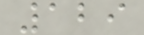129
